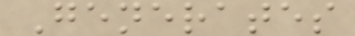Generates
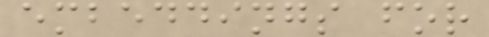embeddings for
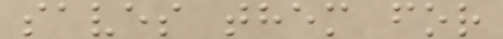saves them for
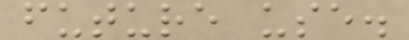future use.
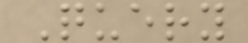Query
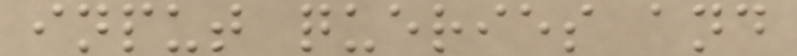input queries and
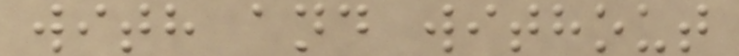with and without
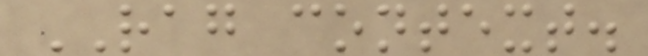RAG context.
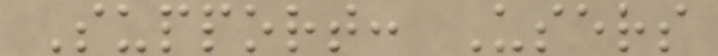Support: Users
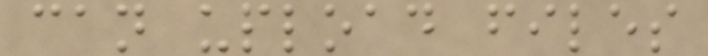can upload files
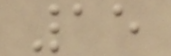15
